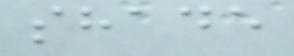shade
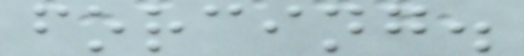forcing.
